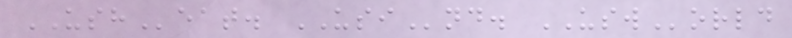USHeat. USInd. USWorld
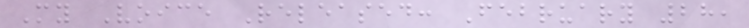My Voice Released: February 28,
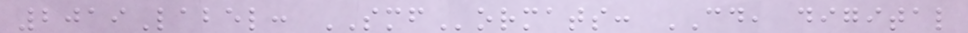2019Label: SMFormats: CD, digital
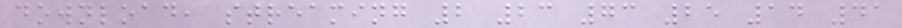download, streaming 2 23 73 25 14 41
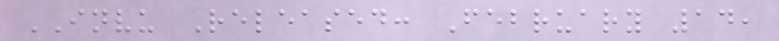INVU Released: February 14,
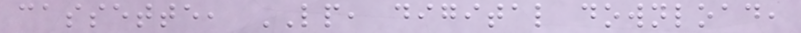cassette, LP, digital download,
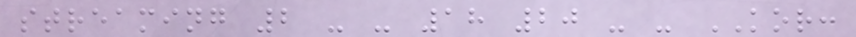streaming 2 - - 18 20 - - KOR:
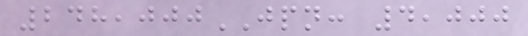248,000JPN: 4,000
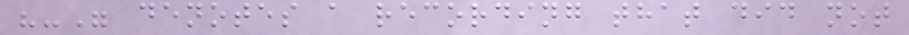"-" denotes a recording that did not
